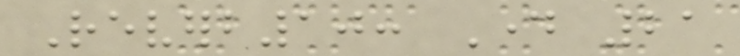Reverb10: Day 21
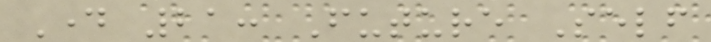Day 21: Future Self
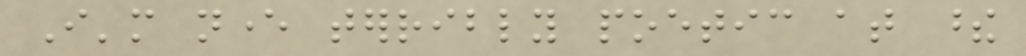I'm never terribly poetic at these
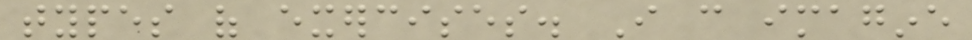types of exercises. I can imagine
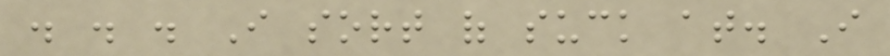. . . I sort of suck at. I
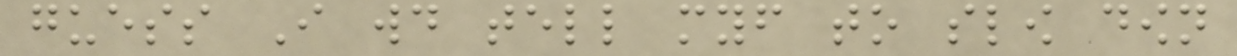guess I would tell myself to slow down
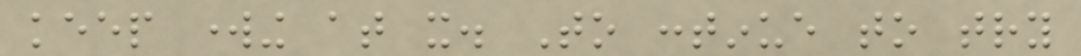keep working at it. To continue to try
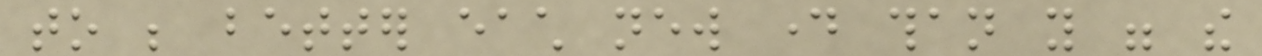to be better each new day than you were the
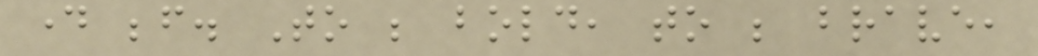day before. To be bold, to be brave,
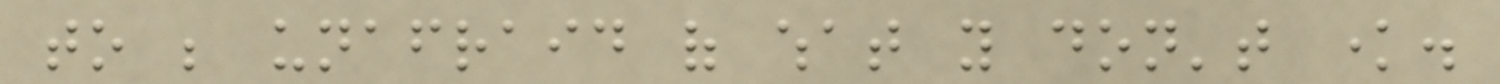to be unafraid of what you don't know.
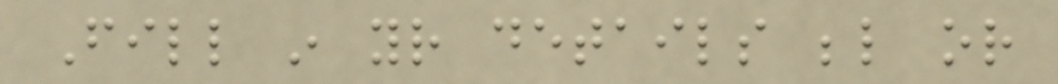Fill in your details below or
